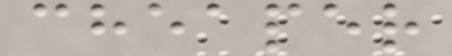cheaper
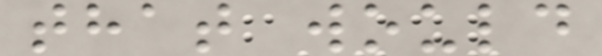that would
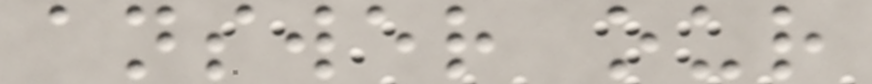answer our
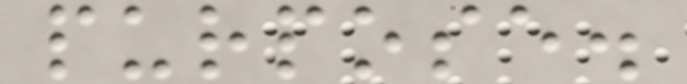purpose.
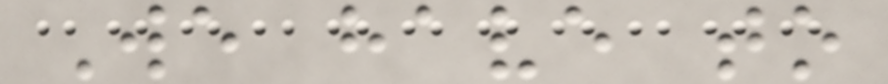We have to
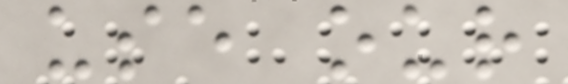use our
